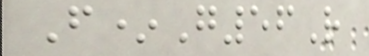F*G56R
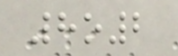8o2
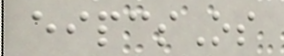eipcsOs
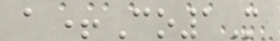a+Co1M
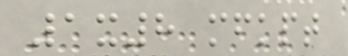1x8 mfkpt
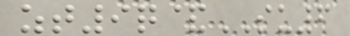zt9q&SU6
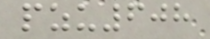pzu608
